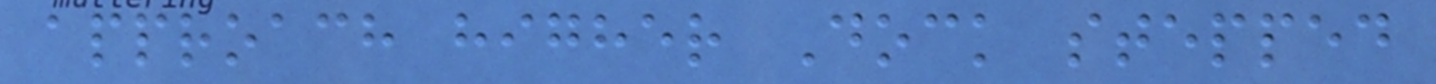approach higher Dock stepped
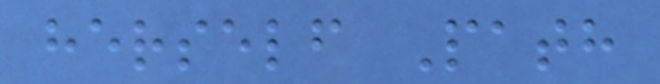herself Path
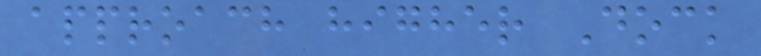approach higher Dock
